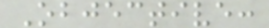Objective:
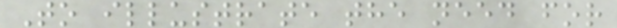To illustrate the need for
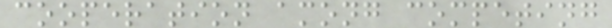cooperation among competing
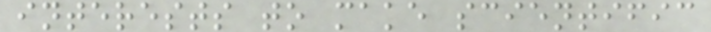interests to make scientific
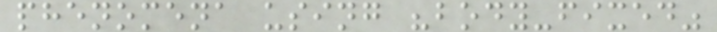phenomena using "body-fixed"
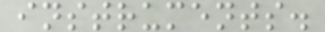instruments.
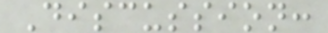Discussion:
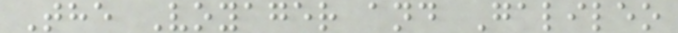The Voyager and Galileo
